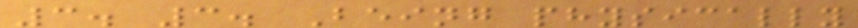3. 3. Being physically
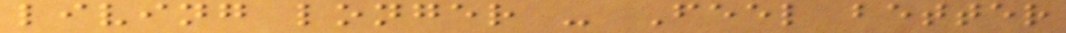living longer - Feel better
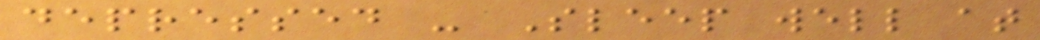depressed - Sleep well at
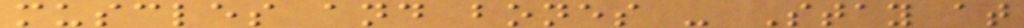muscles and bones - Stay at
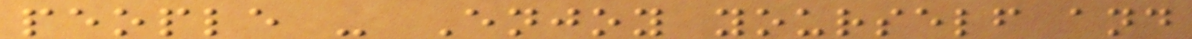people - Enjoy yourself and
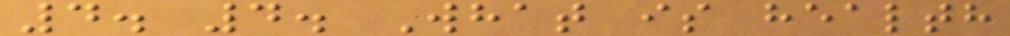4. 4. What is health
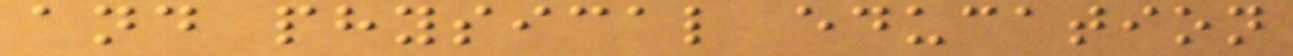and physical education
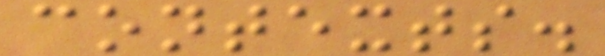contexts.
